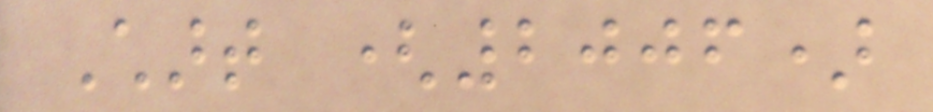Chart (2006)
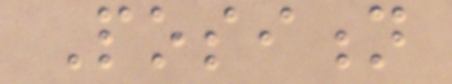Position
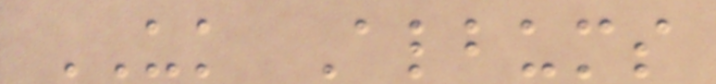UK Albums
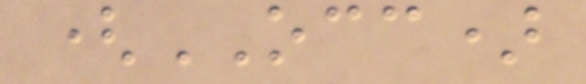(OCC)
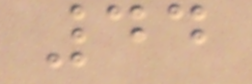44
